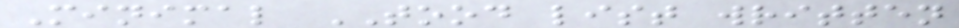Minimal TOOD list written
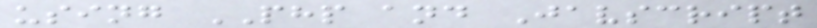using PHP and Javscript
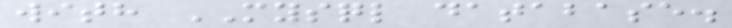with MYSQL database.
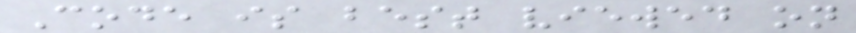Code is best viewed on
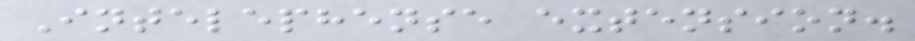Intelephense extension.
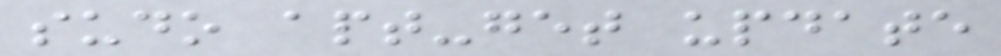sudo apt-get update
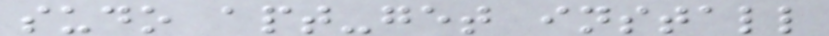sudo apt-get install
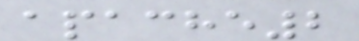apache2
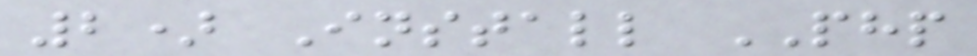2) Install PHP
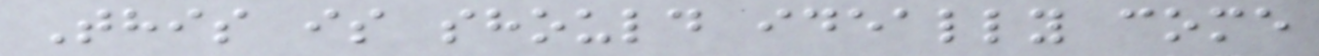This is should ideally come
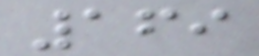169
